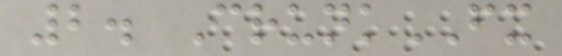2. CrunkFX
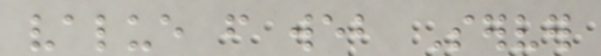value from web Server
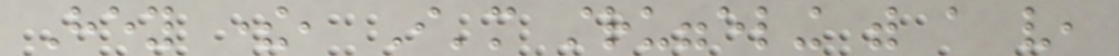Hey there, I'm struggeling with a very,
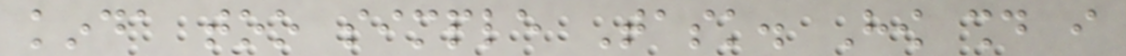kinda too simple Task. How should i
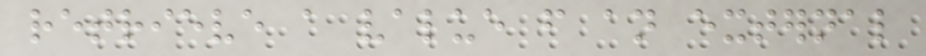retrieve a value from an external
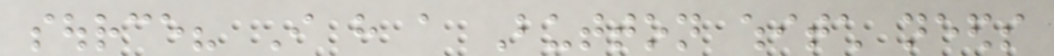source? I have a Button whitch needs
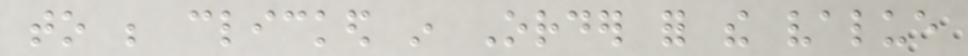to be clicked in Order for the value
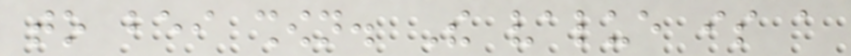to bei shown. The value is a
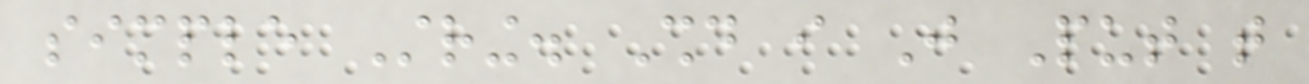simple String. Should i Just Put that
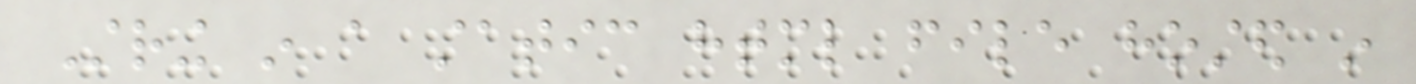String in a static html file hosted in
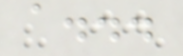a...
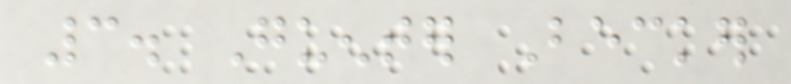3. Guenter Becker
